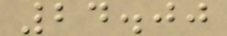24.00
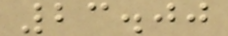23.00
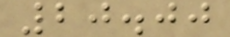20.00
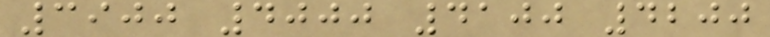3900 4000 4100 4200
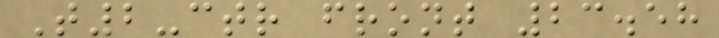T2-ctr front 23.58
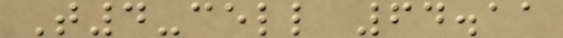T4-cell 64.11
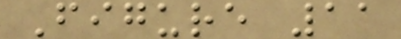Figure 11
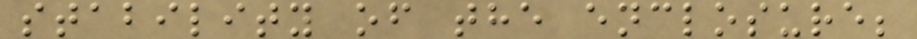stability of the enclosure;
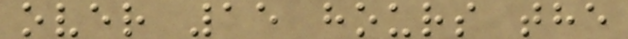over 15 hours the
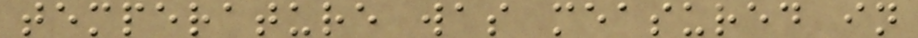temperature was measured in
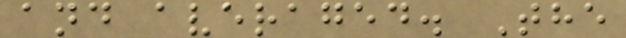and averaged. The
